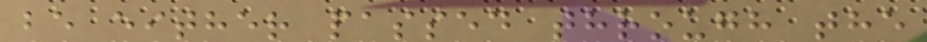be either passed through the
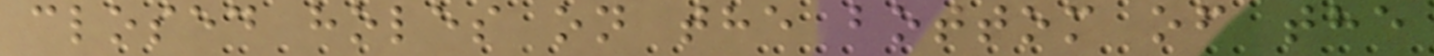closed holes on the bottom of the
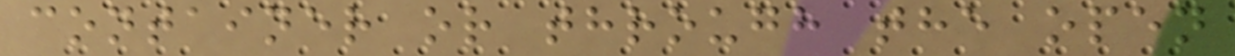container or through the open
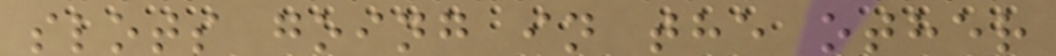slots going in the other
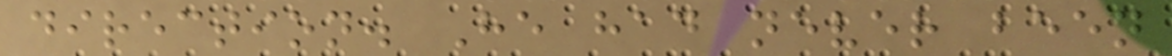direction. He had never been
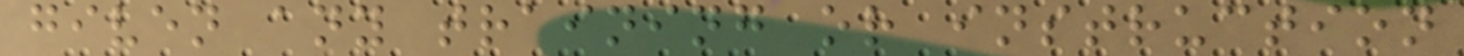given any training or instruction
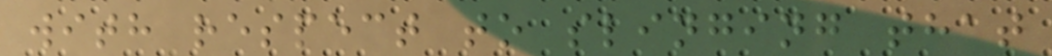with respect to slinging that
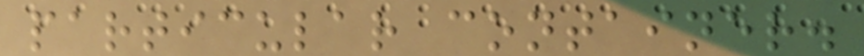particular container.
